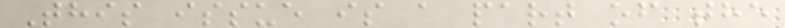This issue is a part of the
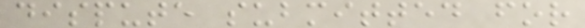dispute submitted for
